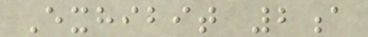Exhibit 2a
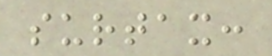surtax:
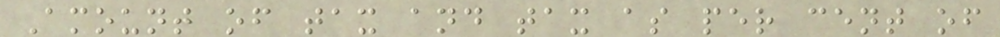Amount of tax and tax as per cent of
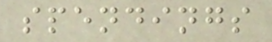spendings
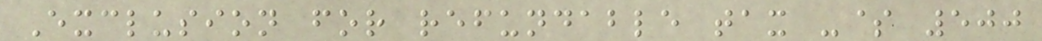Exclusion for refundable tax -$ 500
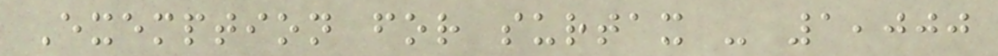Exemption for surtax - 1,000
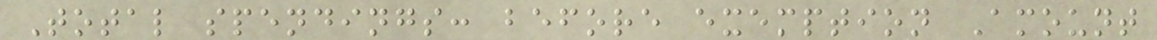Total spendings: before exemption Amount
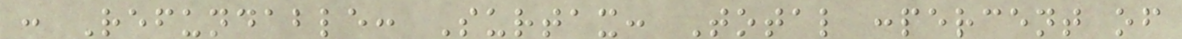: Refundable: Surtax: Total :percent of
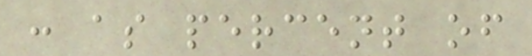: as percent of
